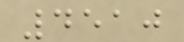4510
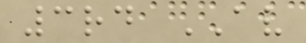3rd AV
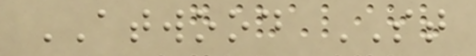ATWOOD ST
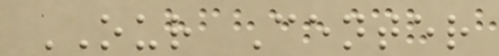OUR Center
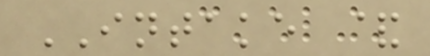INTAKE &
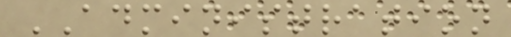ADMINISTRATION
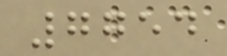7754
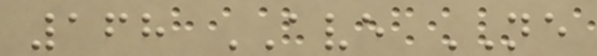168 AVE NE
